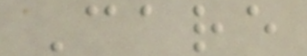Care
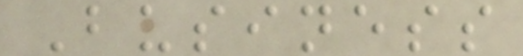Business
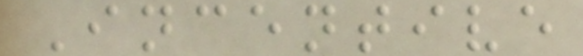Incentive
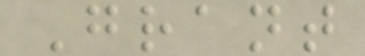Grant
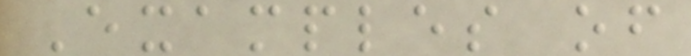Examples of
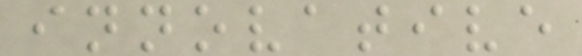innovative
